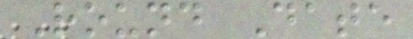Round Date
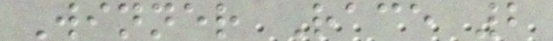Winner Race 2
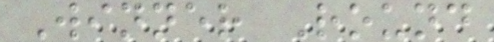Winner Round
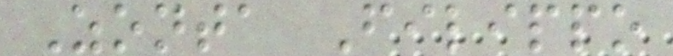Zonta Filippo
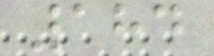184
